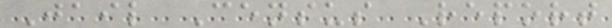Jail Census Report
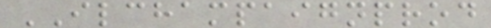ILCHAMPAIGNPROD
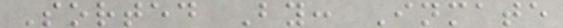Sorted By: Inmate
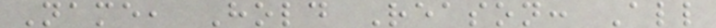Name, Hold Reason: All
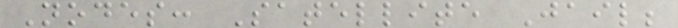Nodes: Satellite Jail;
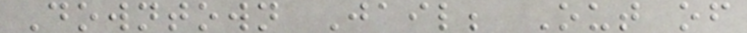Downtown Jail; Out of
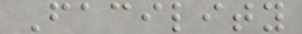Facility
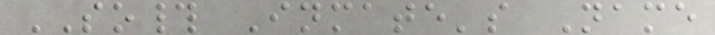SO# Inmate's Name
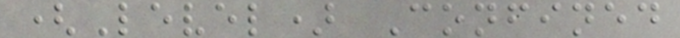(Level) Confined
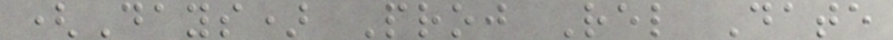(Days) Proj Rel Date
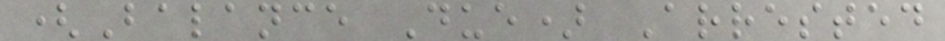(Balance Due) Arrested
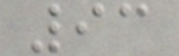93
